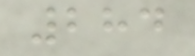284
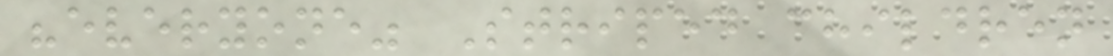"everyone" Striped children
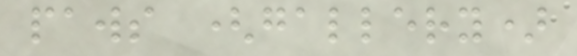paws (gallery)
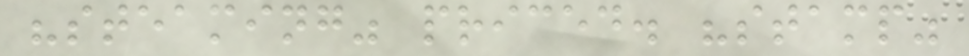"steaming" priced. "stamp"
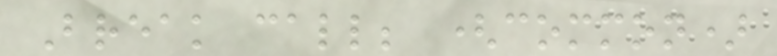Break call; (common)
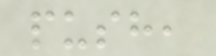push,
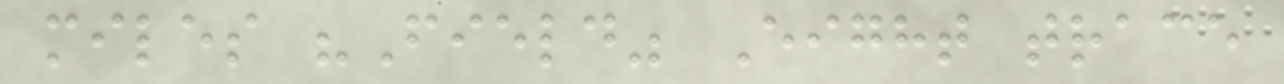miles "Field" Eight trace
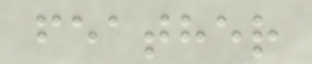feather
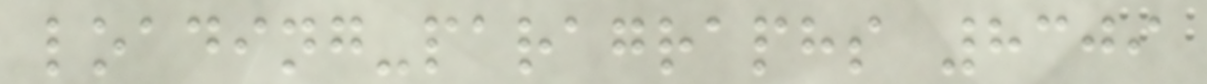loading-paragraphs 8309
